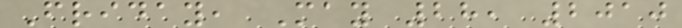Friday, May 28, 2010
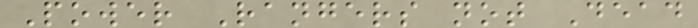Power Rangers not Dead
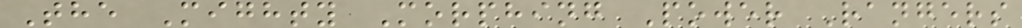The Mighty Morphing Power Rangers
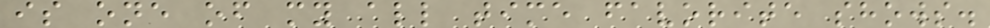is one of my all time favorite shows.
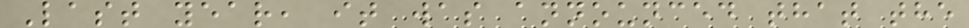Last year, it was announced that the
